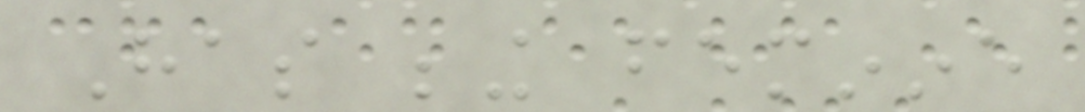Has being feminine
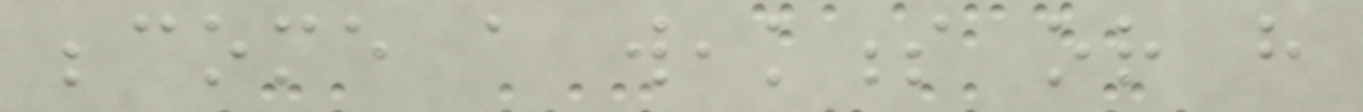become a weakness or have
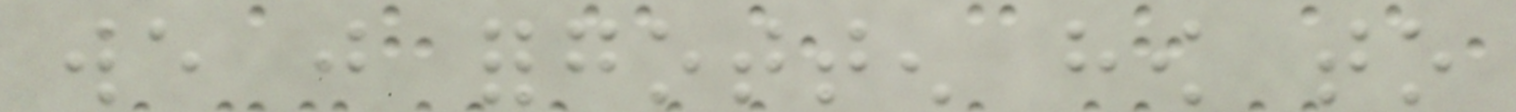we just forgotten how to
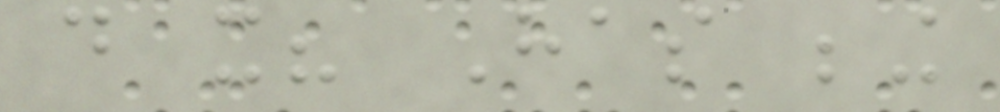do it? Has being
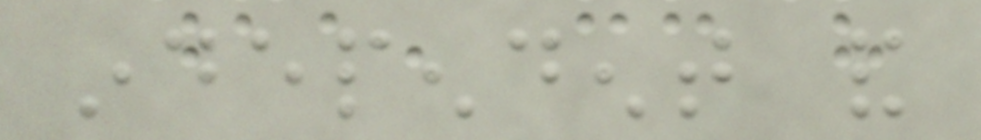independent and
